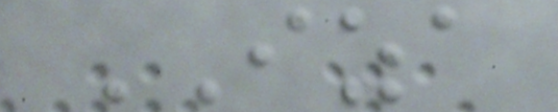IZA
